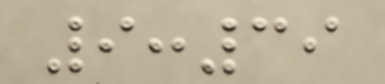9:39
